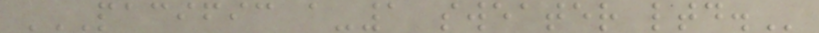PACIFIC A-1 SWEATER LTD.
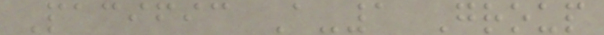Pacific A-1 Group
